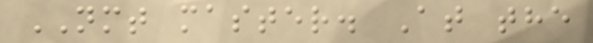NMT master. At the
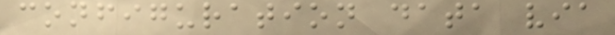configuration data via
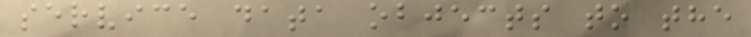service data objects to the
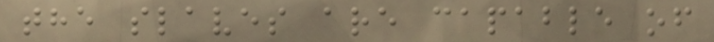the slaves are capable of
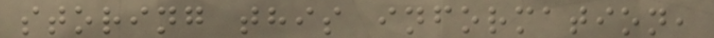storing this information,
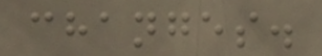changes.
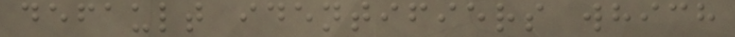default identifiers which
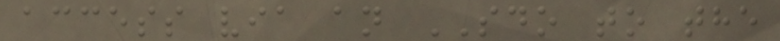access via an SDO to the
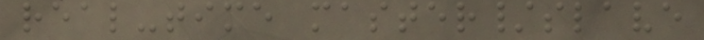real-time master/slave
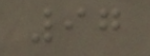97
